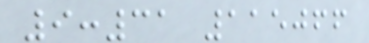9:31 115066
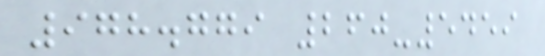978.779 260-5459
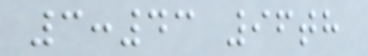3:43 96th
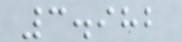3.982
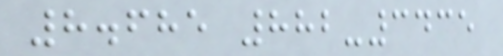8.685 882-3435
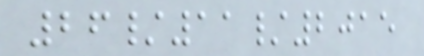26/11/2015
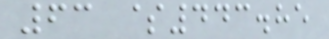63 $443.85
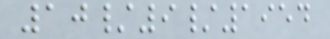10/9/1954
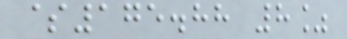$175.88 8%
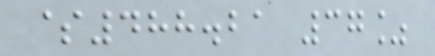$488.21 37%
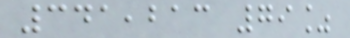341,213 79%
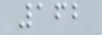162
